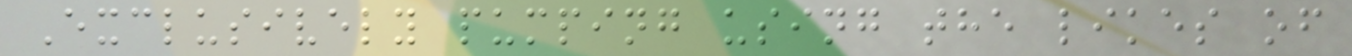Exclusively pumping using the likes of
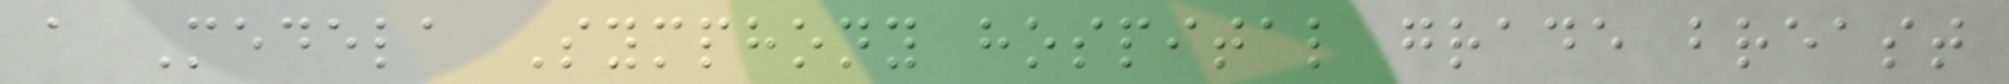a Medela Symphony hospital grade breast
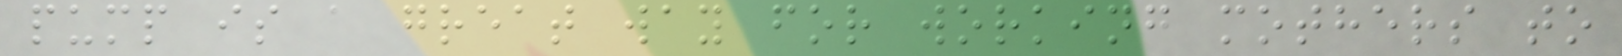pump is a great way for working mothers to
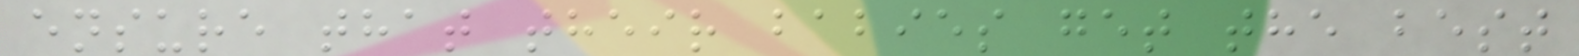ensure that their babies get the best
